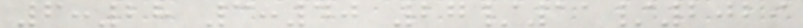6:28 3:40 27/11/2029
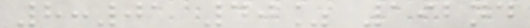8:01 40% 192nd
